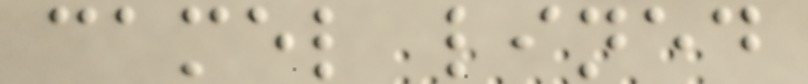camel lined
